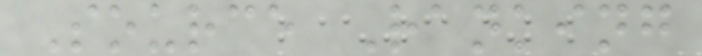Source Ranking
